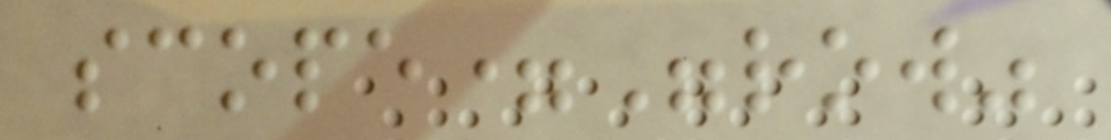scope="row"
